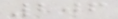206
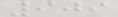909
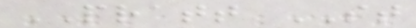PRATT ST
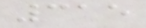315
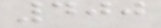400
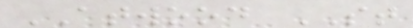ATWOOD ST
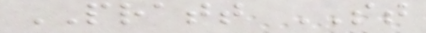PRATT ST
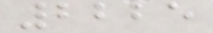2225
